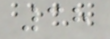38
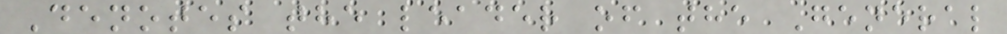Denotes the leader of the General
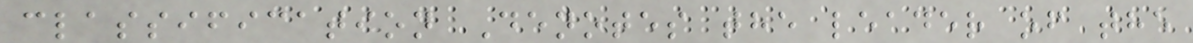classification Denotes the leader of the
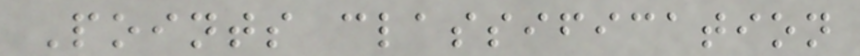Points classification
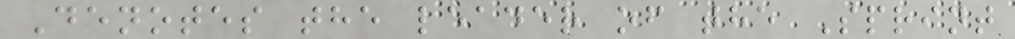Denotes the leader of the Sprint
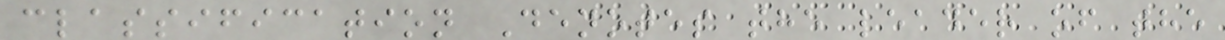classification Denotes the leader of the
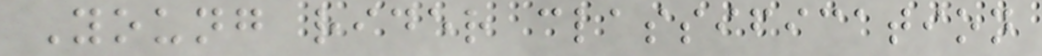Young rider classification
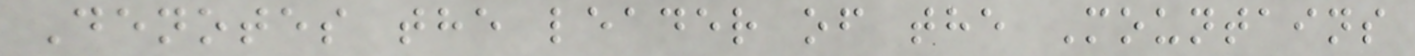Denotes the leader of the Mountains
